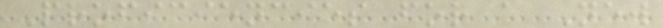Proficiencies for a New
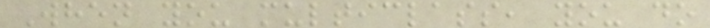When you multiclass, you do
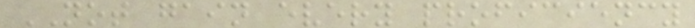NOT gain every proficiency
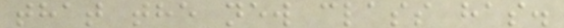that the new class has.
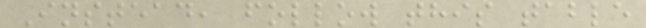Instead, follow this table
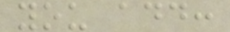you add:
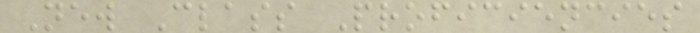New Class Proficiencies
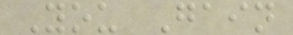You Gain
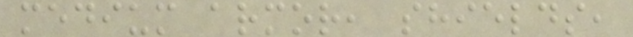medium armor, shields,
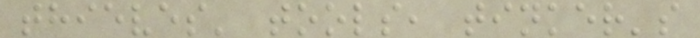thieves' tools, tinker's
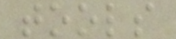tools
